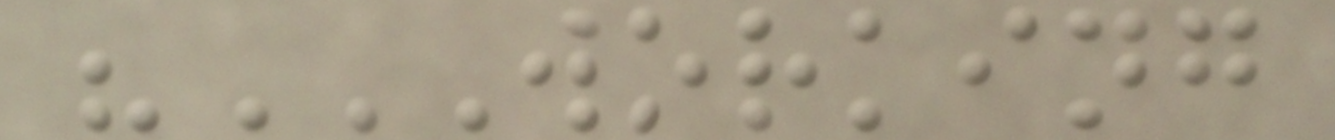"WORKING
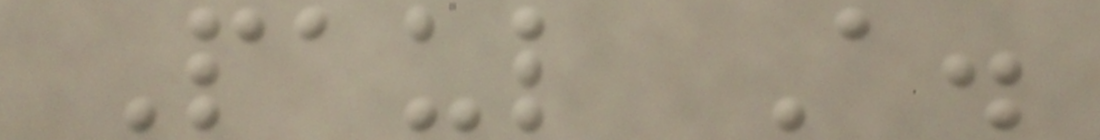Paul A.
